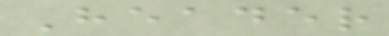Header
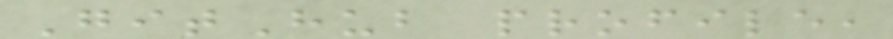GitHub profile,
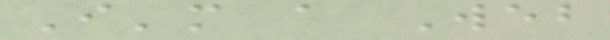I'm a Web
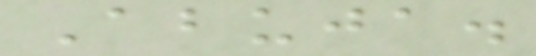Abuja.
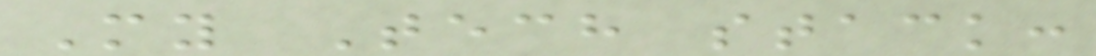My Tech stack:
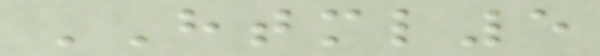HTML5
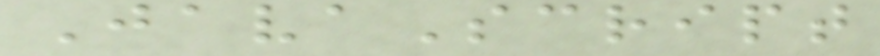JavaScript
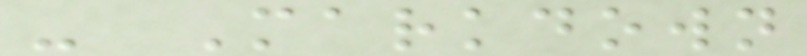- Markdown
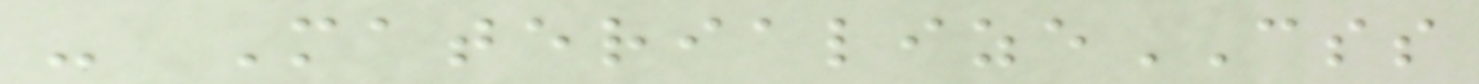- MaterializeCSS
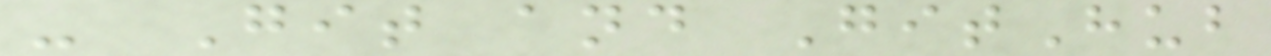- Git and GitHub
